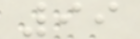99
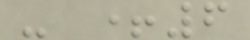- +6
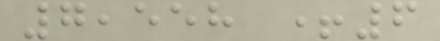7,558 +6
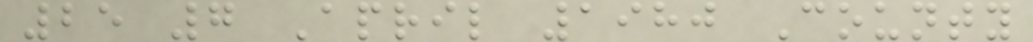25 7 April 1980 County
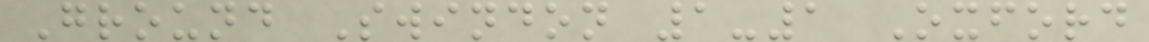Ground Swindon 1-1 Oxford
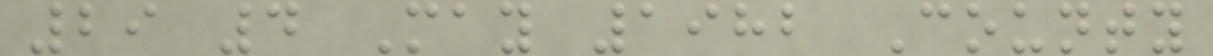29 4 May 1982 County
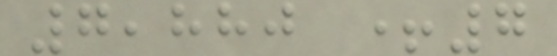7,880 +7
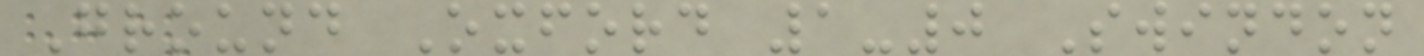Ground Oxford 1-0 Swindon
